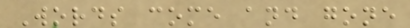Words come and gone
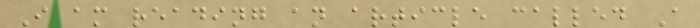I am reading an article called A
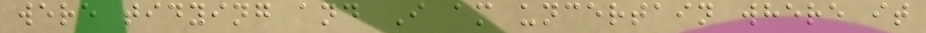were tidying and I am uncertain where it
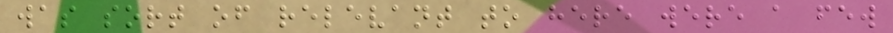was sort of relevant to here were a few
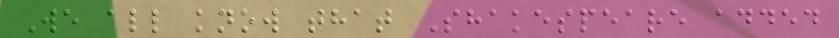We all know that Shakespeare added
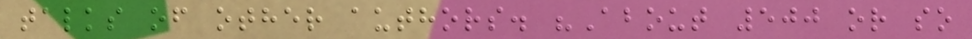talks of other authors. "About 500 or so
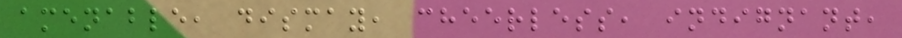amenable, dismay, cheerless, indignant,
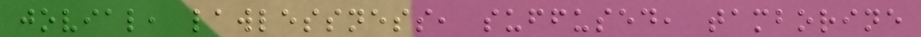jovial, lawlessness, suffused, tamborine
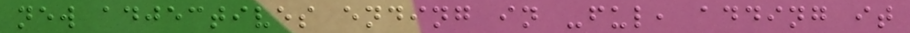new adjectives ending in -ful, adding it
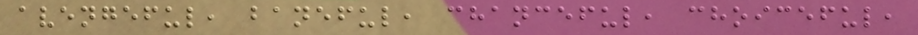avengeful, baneful, chanceful, choiceful,
